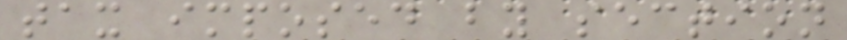tax imposed by section
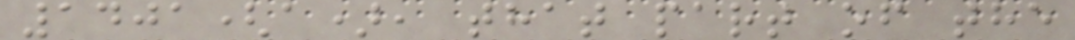1401(a), that part of the
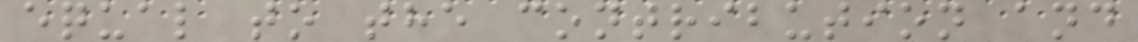equal to the contribution and
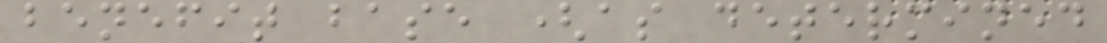benefit base (as determined
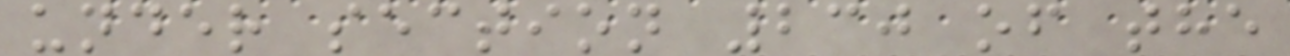under section 230 of the
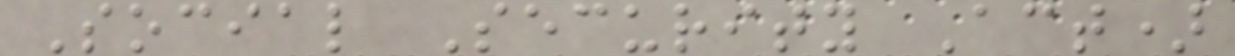Social Security Act)
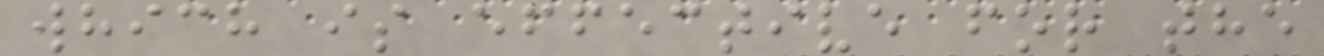which is effective for the
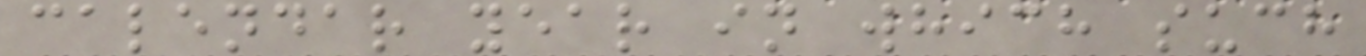calendar year in which such
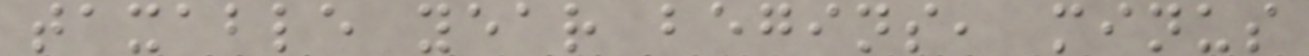taxable year begins, minus
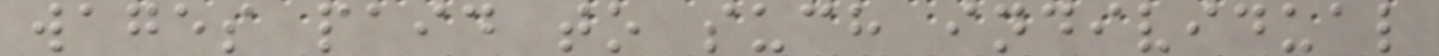wages paid to such individual
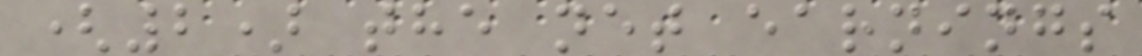(2) the net earnings
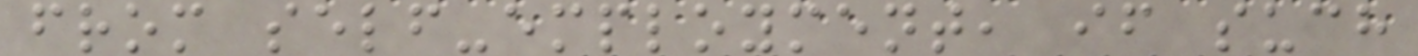from self-employment, if such
